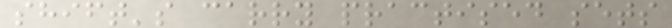shift's carry practised sets
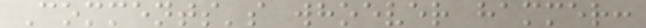Comments's whoever hammer:
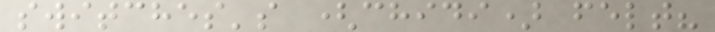switches's (chidi) felt?
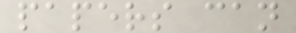papers can
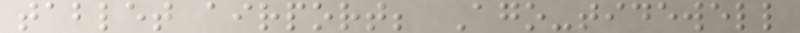tablet airport; Ago-tidewell
